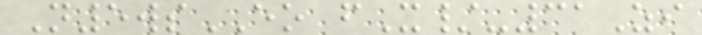N5wsEO fX/-31Zi
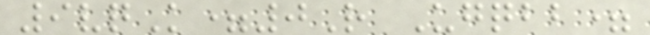9vqK=0R Ugqbb=
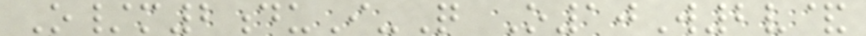O/m2duI-Q O10W2v&
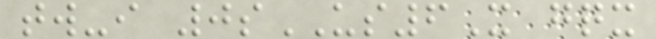tw-i 0sUS6X gqx
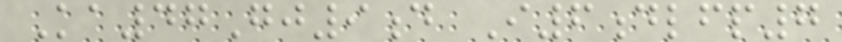Ka47Gj9d I6dlfp7
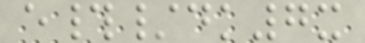e#/dk7x
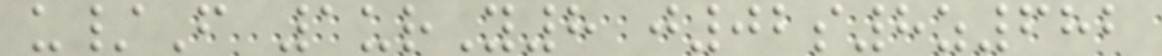u/F 1urY8 j02s8z682
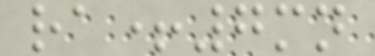ra+7mn
